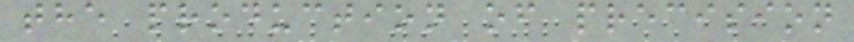the production of precision
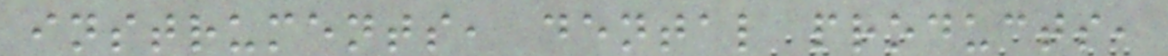instruments, dental products,
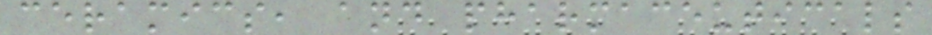ceramics, and pharmaceuticals
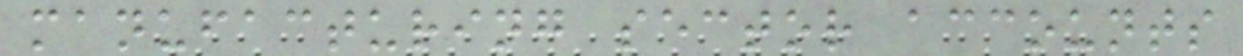manufacturing sector accounts
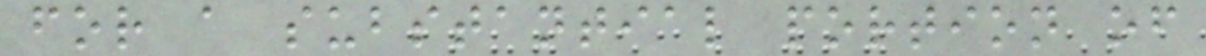for a substantial portion of
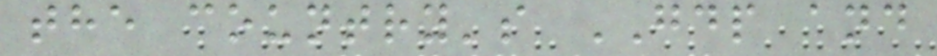the country's GDP and
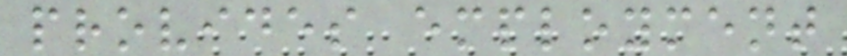provides employment
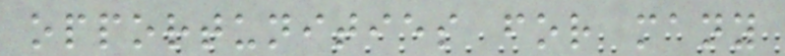opportunities for many
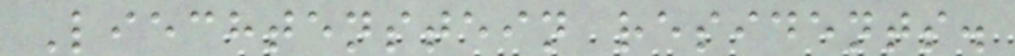Liechtenstein residents.
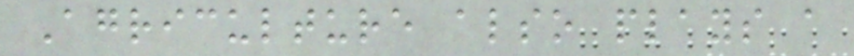Agriculture also plays a
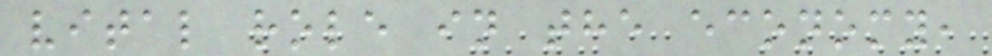vital role in the economy,
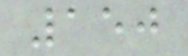150
